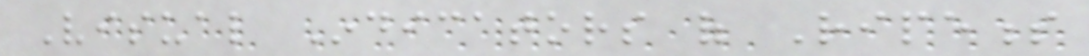Visual Indicators of Ripeness
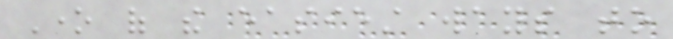One of the easiest ways to
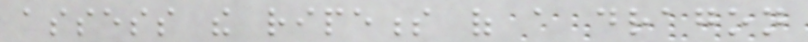assess the ripeness of a dragon
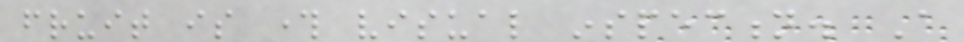fruit is through visual inspection. A
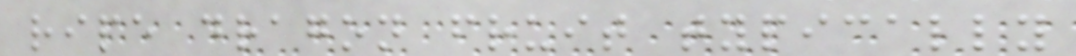ripe dragon fruit typically
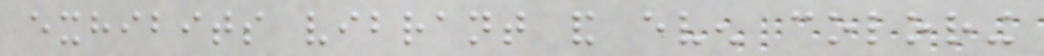exhibits vibrant and even coloring
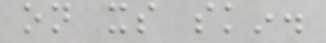on its skin.
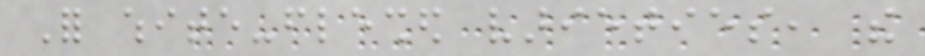For white-fleshed varieties, the
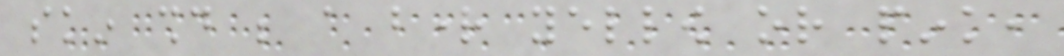skin should be a bright yellow or pink,
